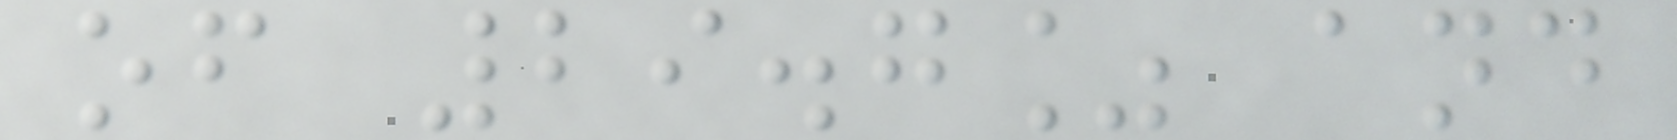of 29.7% and
